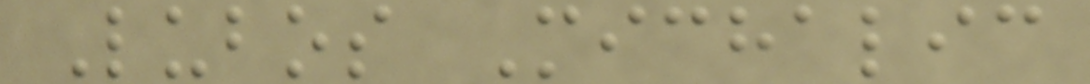Lubos Michalic
